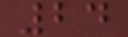24
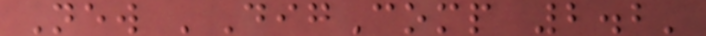New 'DigComp 2.2'
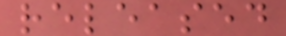released
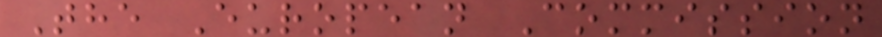The European Commission
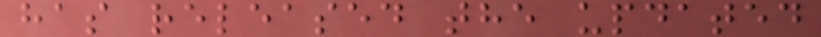has released the updated
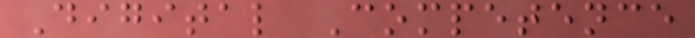Digital Competence
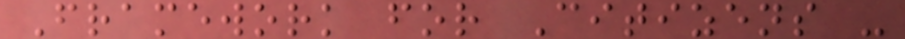Framework for Citizens -
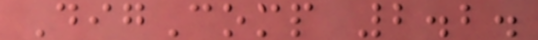DigComp 2.2.
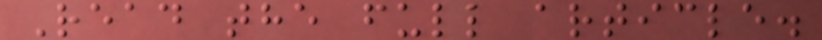Read the full article.
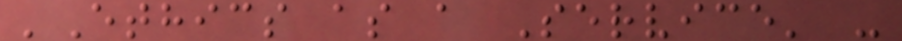'Ethics as a Service' -
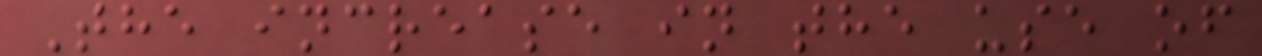The increase in the use of
